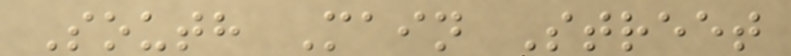South Main Street
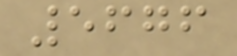5676
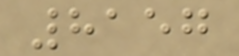8157
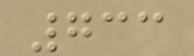733
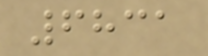6831
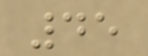45
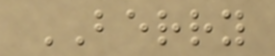BERRY
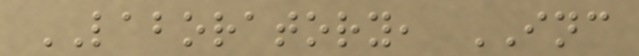LABORATORY, INC
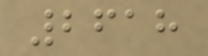2618
